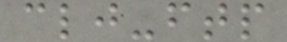clj-ftp
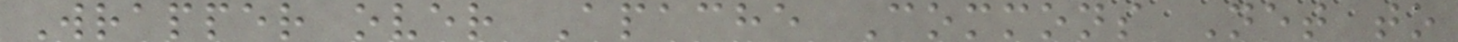Wrapper over Apache Commons Net to
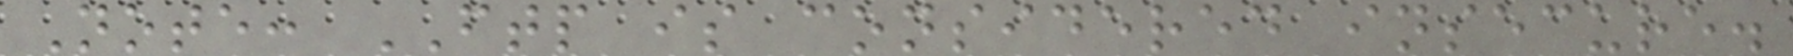Note: FTP is considered insecure.
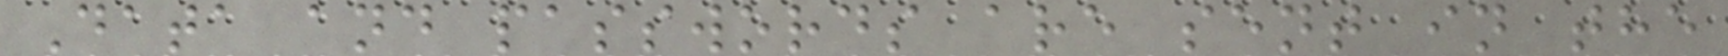Data and passwords are sent in the
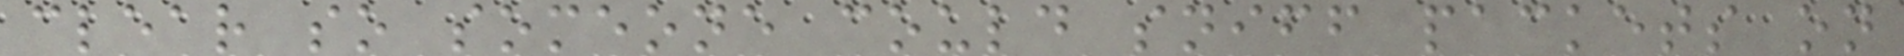clear so someone could sniff packets on
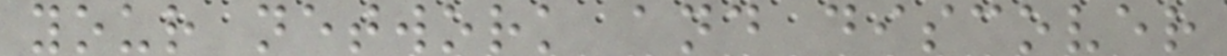your network and discover
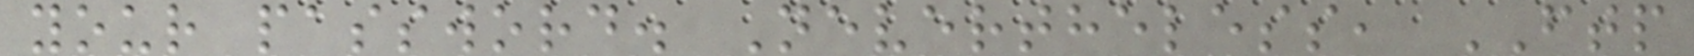your password. Nevertheless, FTP
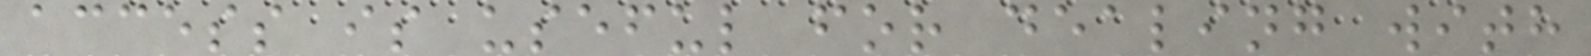access is useful for dealing with
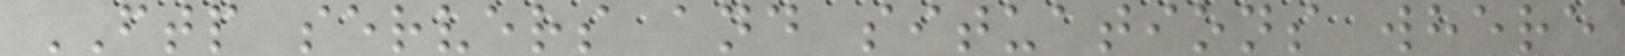FTP servers and situations where
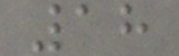18
